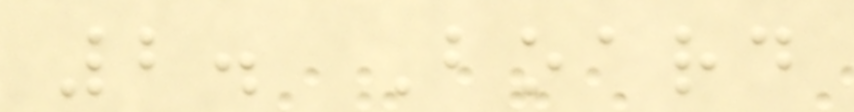2. Board
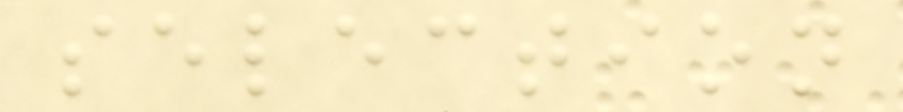selection
